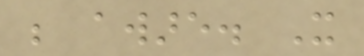be aware. It
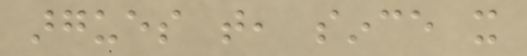argues that, since it
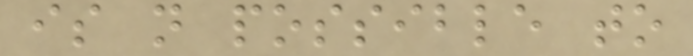is not possible to
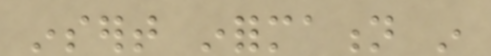insert information in
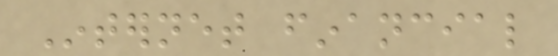Internet financial
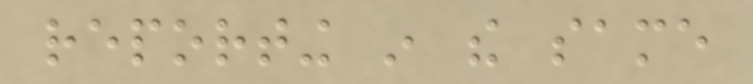reporting in the same
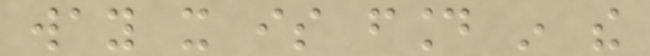way it is found in the
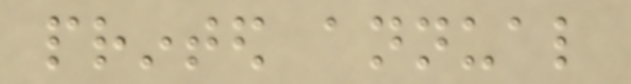printed annual
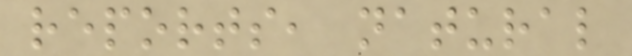reports, natural
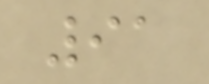91
